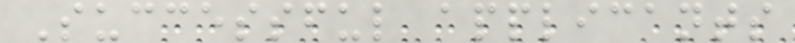Successful applicants
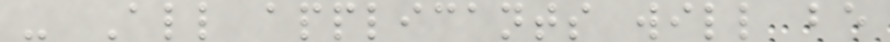- All applicants will be
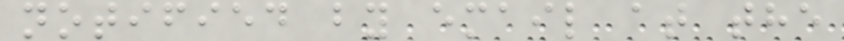notified by email at the
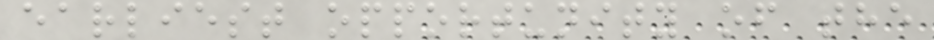earliest opportunity of the
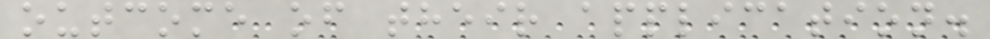outcome of their application.
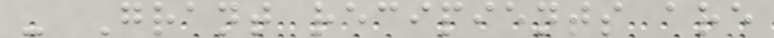- Grant recipients are
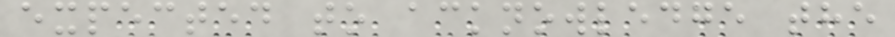expected to acknowledge the
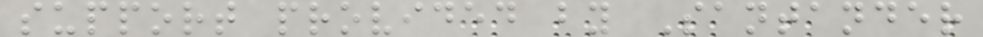support provided by Santander
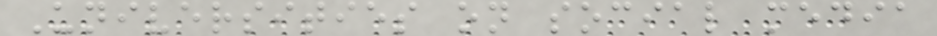Universities on social media
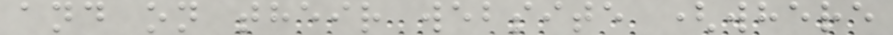and on their website (where
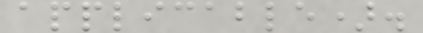applicable).
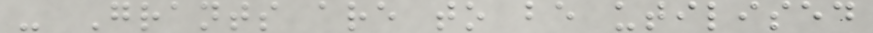- Grants are to be utilised
